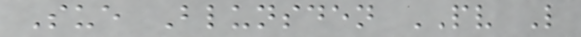Sue Blunsden PV L
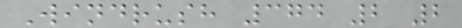Windrush 374 2 2
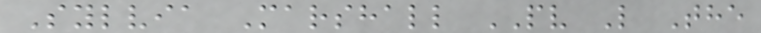Sylvia Marshall PV L The
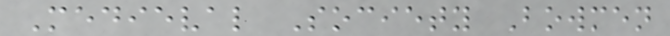Medieval Society Bowmen
